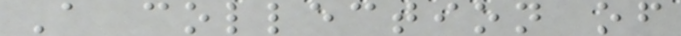A collection of
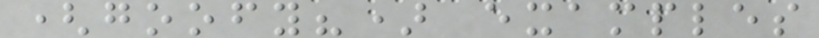(goofy?) examples
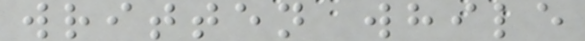written while
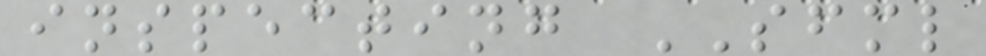inspecting SFML
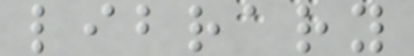library
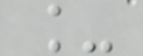_
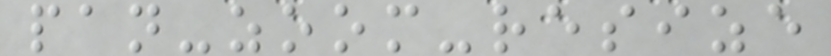pan-zoom-resize
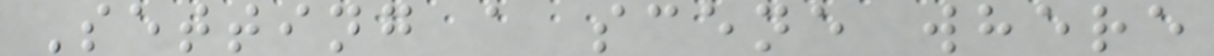Setting a scene where
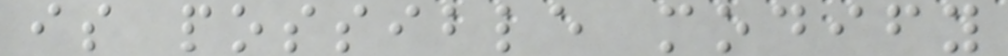is possible modify
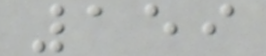159
